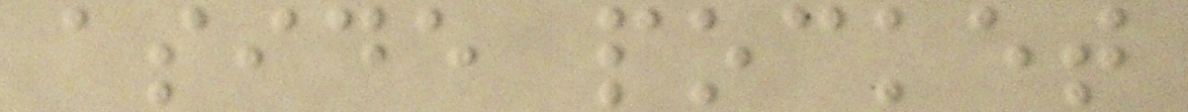aside pocket
